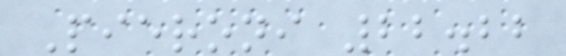Pieroni 22.22
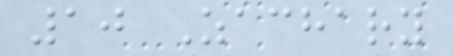10 Zachary
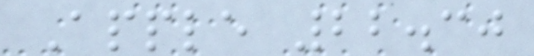Apple 22.30
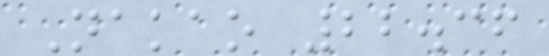Nakao 22.36
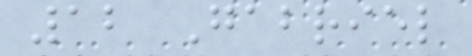12 Gabriel
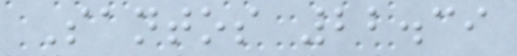Santos 22.39
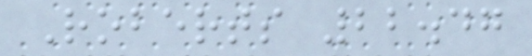Roberts 22.47
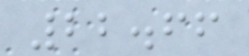22.66
